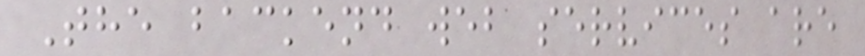The backend web services are
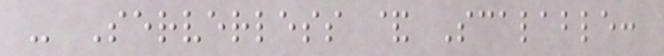- Serverless & Scalable:
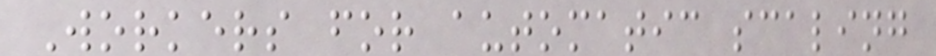Workers for automatic scaling
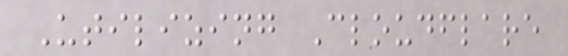Utilizing Cloudflare
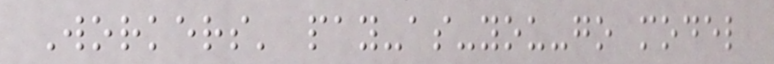Workers' pay-as-you-go model
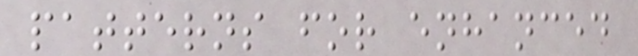patterns for enhanced
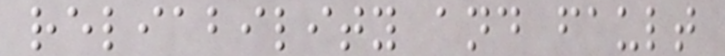reliability and fault
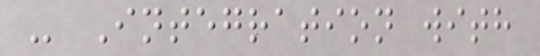- Integration with
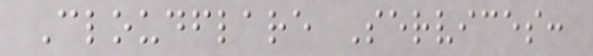Cloudflare Services:
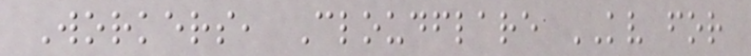Workers, Cloudflare KV for
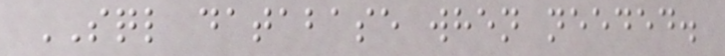SQL database when needed.
